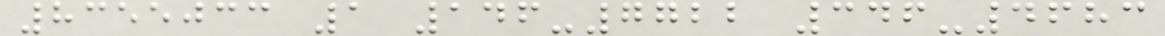8355033 1 146-7722 346-4683
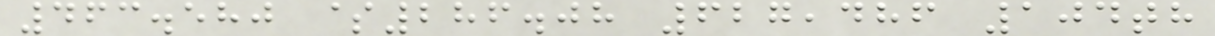463.580 $286.08 627,486 104th
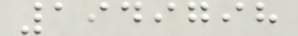1949798
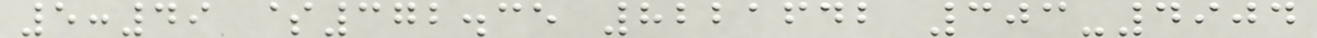5:49 $372.35 8221642 303-4904
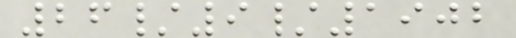26/9/1902
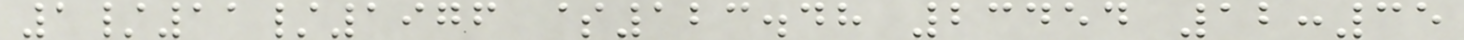1/11/1976 $123.48 23454 12:35
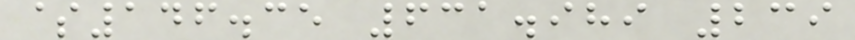$146.35 631.989 239
